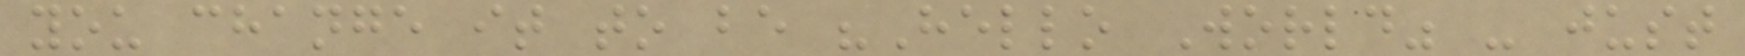you change it to be "Hello World" - just
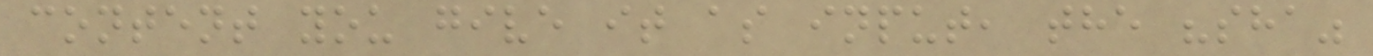content you give it as input, the "sha"
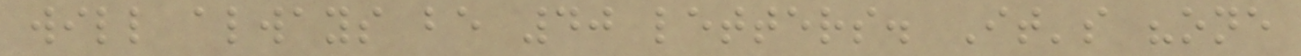will always be 40 letters. It's "one
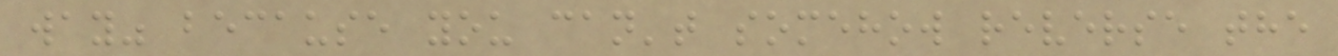way" because you can't somehow reverse the
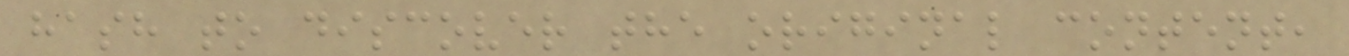hash to discover the original content,
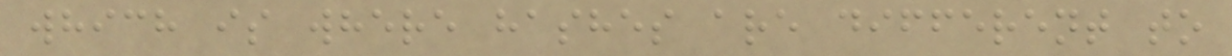which is where hashes are different to
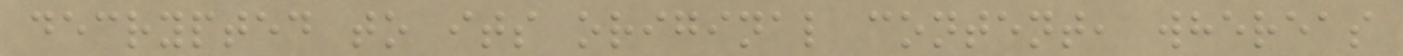decrypted to its original content, whereas
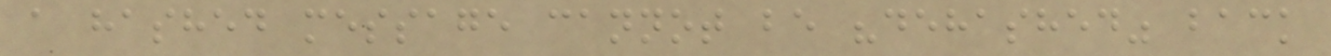a hashed message cannot be "dehashed" back
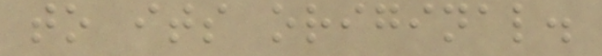to its original.
